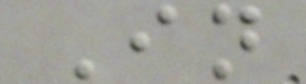In
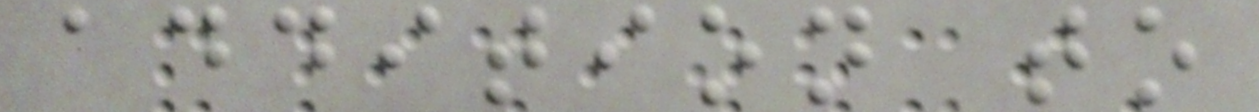addition to
